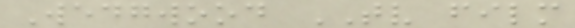Wedgwood TV film
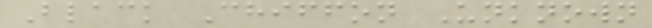Black Chiffon Unknown
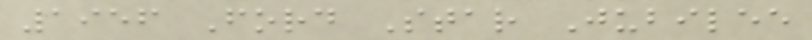1956 Ford Star Jubilee
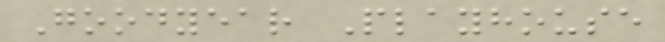Goodyear Playhouse
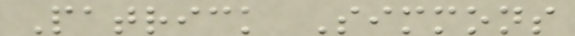Patrick Simmons
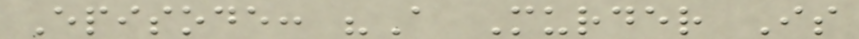Episode: "A Murder Is
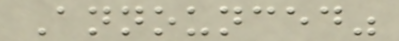Announced"
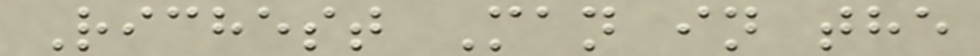Richest Man in the
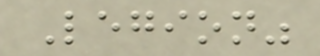Legion"
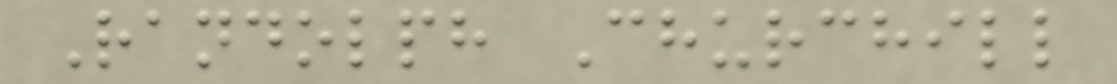Randolph Churchill
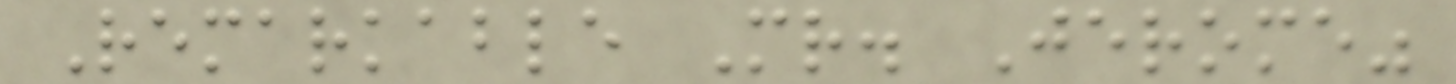Remarkable Mr. Jerome"
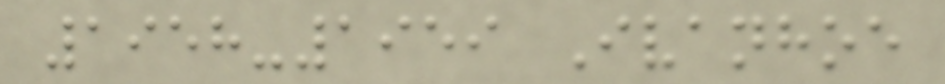1958-1959 Ivanhoe
